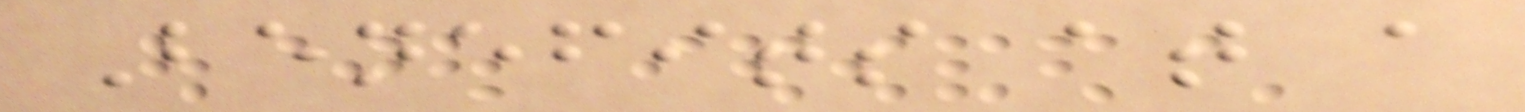Benefits at a
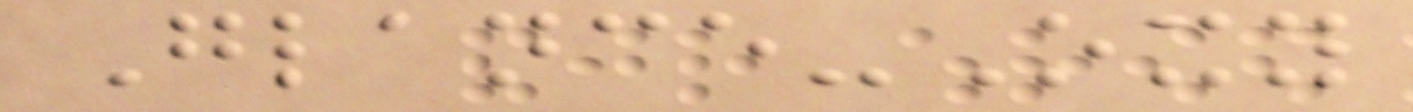Glance-Oxy
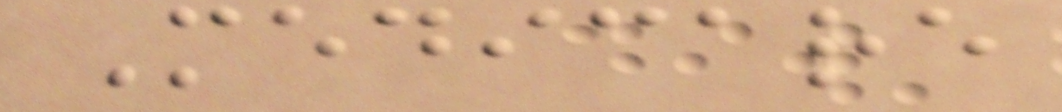Medicare
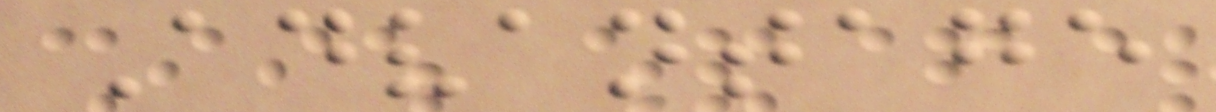Advantage
